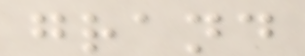grand
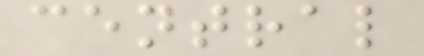central
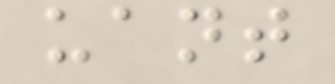uant
